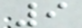9
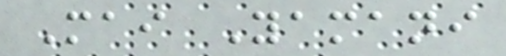Mai Yamani
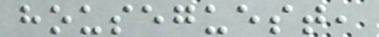houseguest,
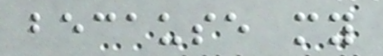because my
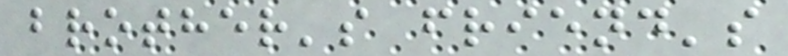brother's friend's
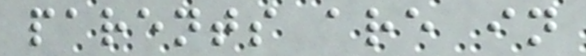parents are in
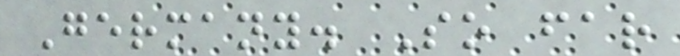Germany. So far
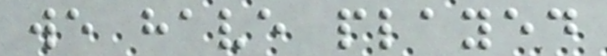we have played
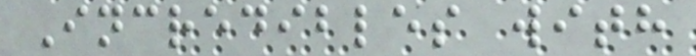Incredibles with
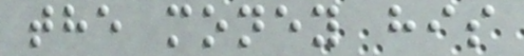the money his
